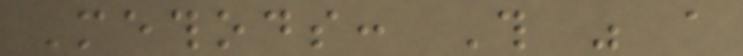Methods: This was a
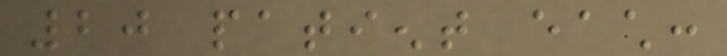20 patient each:
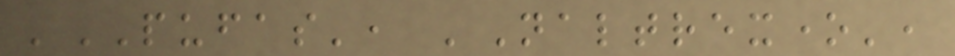'PUFAS', 'Naltrexone',
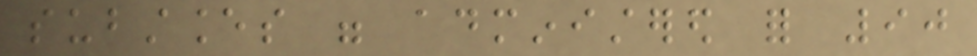substances were administered for 90
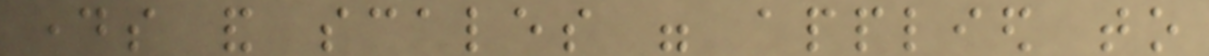days and scales were applied to
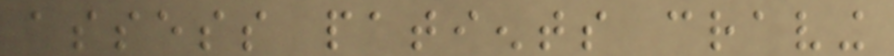assess patients craving
